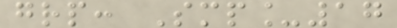grp: Smp_17
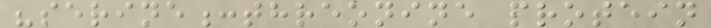"serine:threonine protein
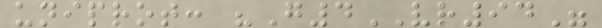uniprot: "G4VR94"
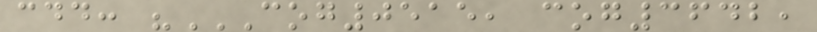cdd: "COG0515, COG3642,
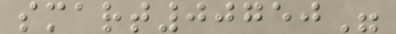smart00750"
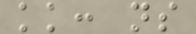kk: ns
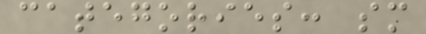categories: sm
